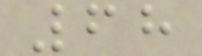68
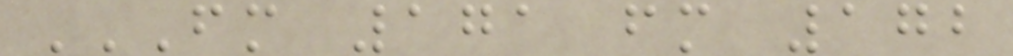FM 171 FM 172
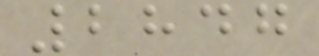2847
